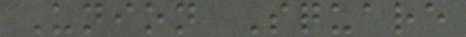Union Square
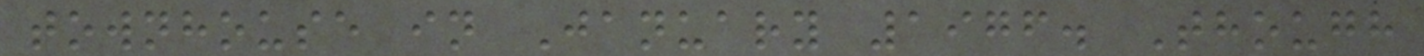townhouse in January 1976. Though
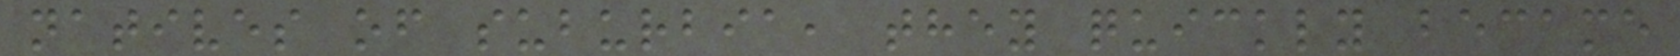natives of suburbia, they quickly became
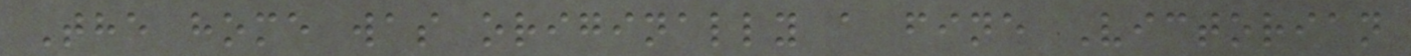The home was originally a fine Victorian
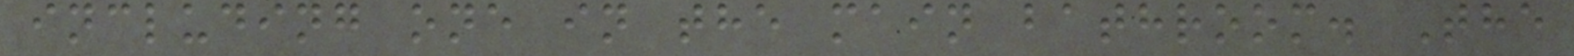including one in the main bathroom. The
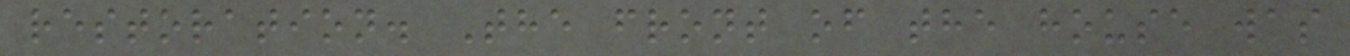restoration. The front of the house was
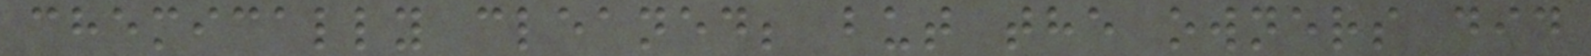chemically cleaned; but the owners did
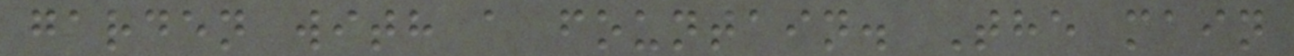garden with a fountain. The main
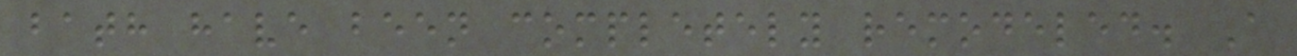bath have been completely remodeled. A
